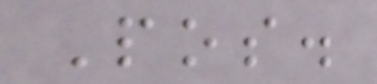Pos.
